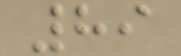89
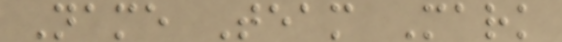Name Team Mark
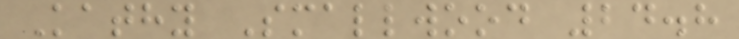Kathy Smallwood 24.8
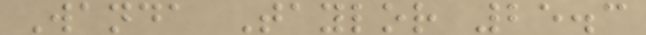Wanda Taylor 25.3
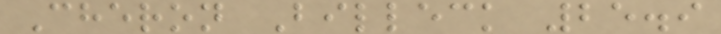Cheron Billeck 25.9
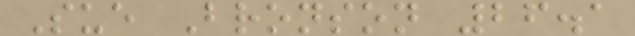Sue Bronson 26.1
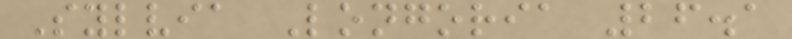Sylvia Longoria 26.1
